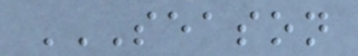SEASON
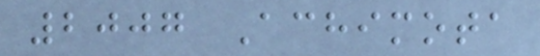2007 Achimota
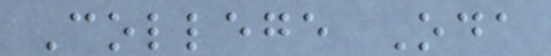College Oda
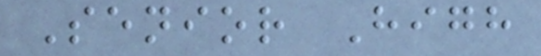Senior High
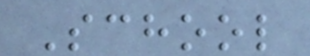School
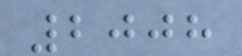2008
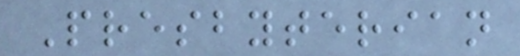Presbyterian
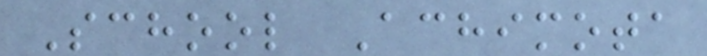School Achimota
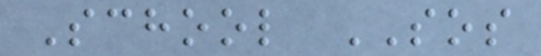School SOS
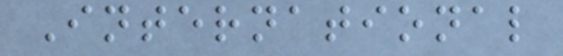International
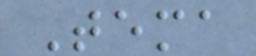Tema
